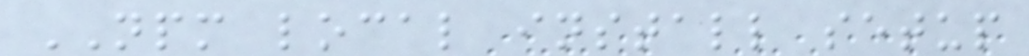NPM local install setup
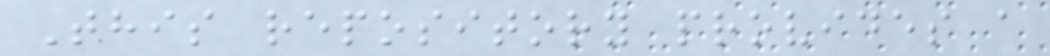This repository provides a
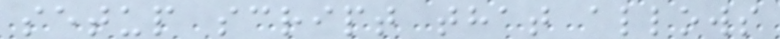setup script that allows
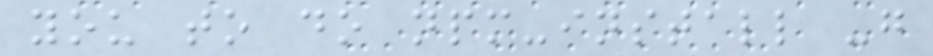you to do npm-install -g
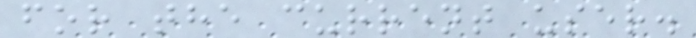for the current user.
